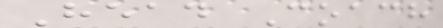Head Coach
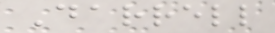Darrell
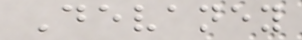Devaney
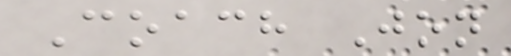Coach Jon
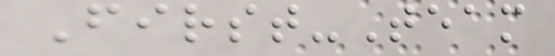First-Team
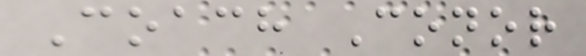Coach Conor
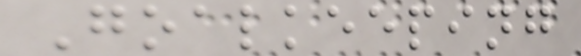Goalkeeping
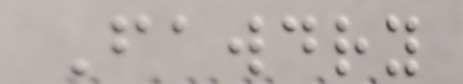Fawdry
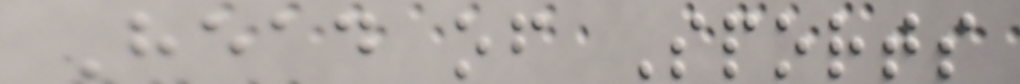Head of Sports
